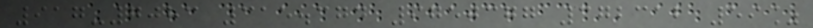917-7083 315.374 9750377 372312 59%
